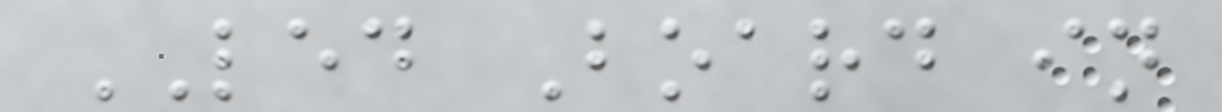LED Board in
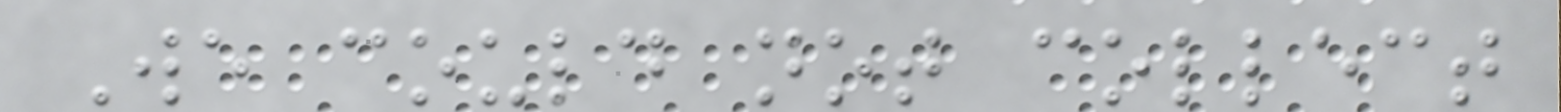We could not collect
